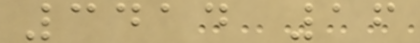3414 16
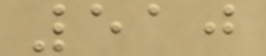510
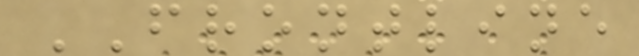FRONTLINE
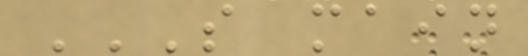S MAIN
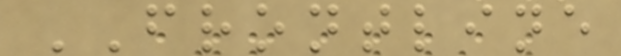FRONTLINE
